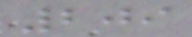209
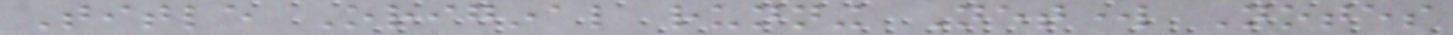Title Original running Network Notes
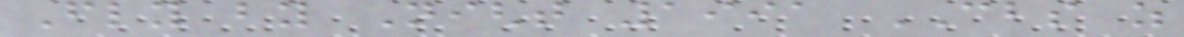Fly by Night 1991 CBS as
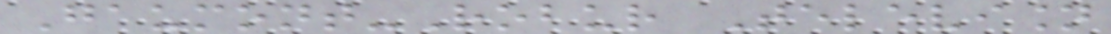Gaumont-Robur Television
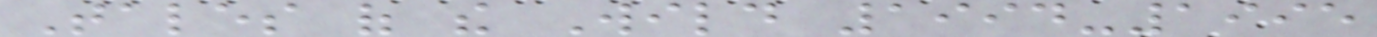Tales of the Wild 1994-1995
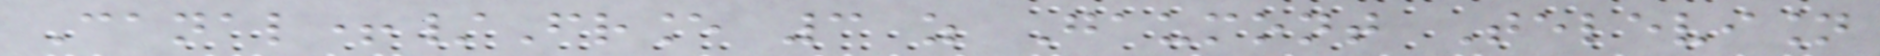Canal+/France 3 as Gaumont Television
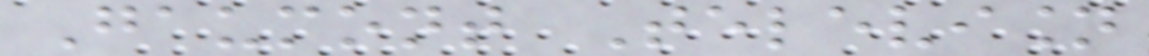Gaumont Television
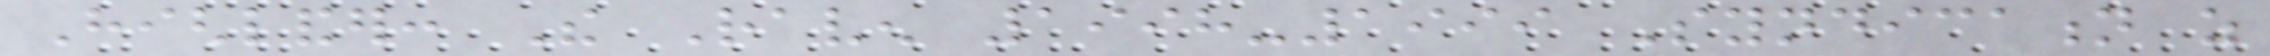Highlander: The Raven 1998-1999 Syndication as
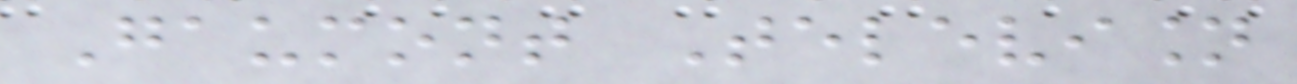Gaumont Television
